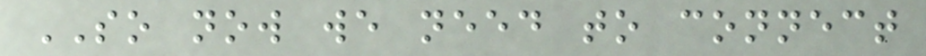SO now we need to connect
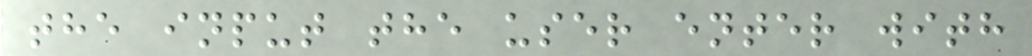the input the user enter with
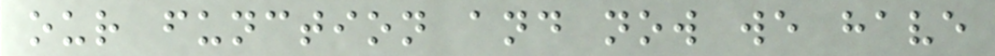our function and now we have
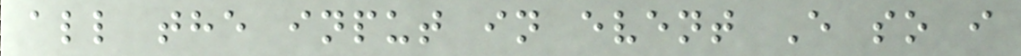all the input in event E so i
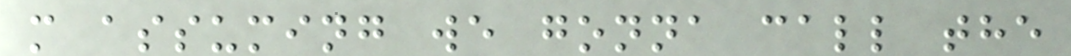m assuming we gonna call the
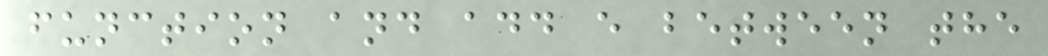function and add e between the
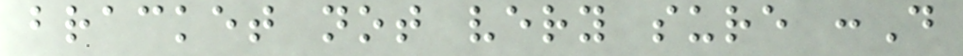bracket not very sure :D
